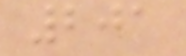201
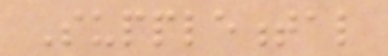Supplemental
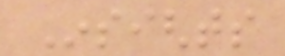Insights
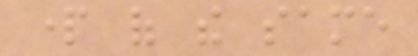part of the same
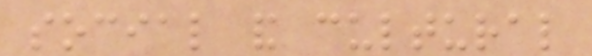social and cultural
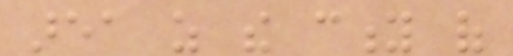area as the city of
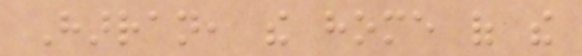Harran, the home of the
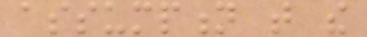assumption that the
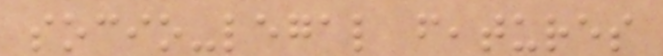socio-legal features
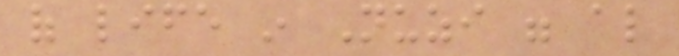of life in Nuzi were also
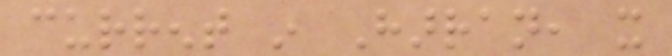current in Harran, it
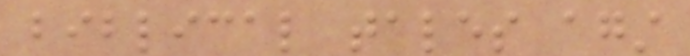biblical tales against
